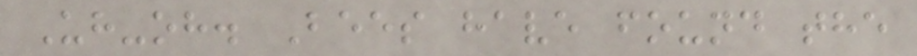Uh-oh. Bees have found the
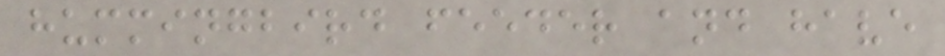hummingbird feeder and have
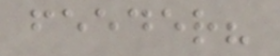feeder?
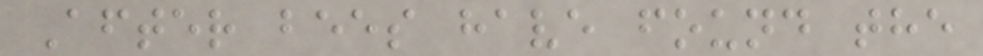After bees have found the
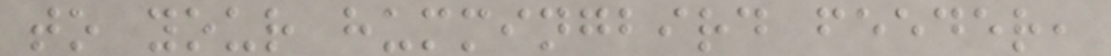to your hummingbird feeder,
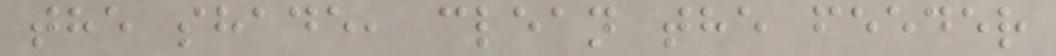the shade, clean the feeder
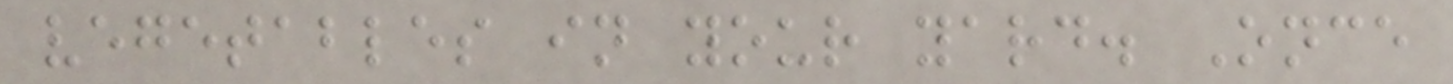vegetables in your yard. Once
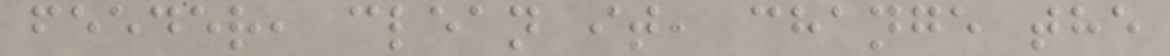feeder, clean it, change the
